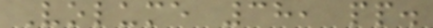Volume 38, pp.
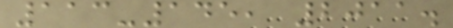113-145, 2011.
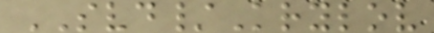SVD/Krylov
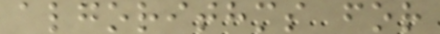algorithms for
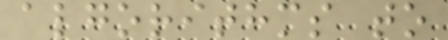algorithms to
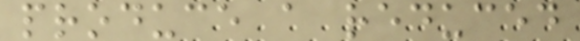produce a reduced
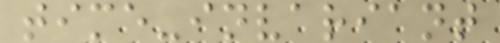time-invariant
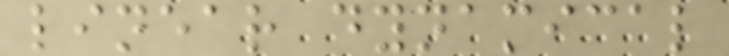linear dynamical
